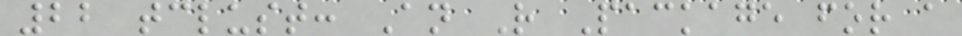22 tclust: An R Package for a
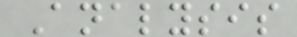Analysis
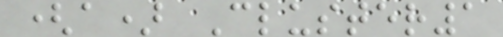(a) Cluster1
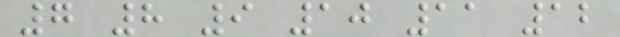7 8 9 10 11 12
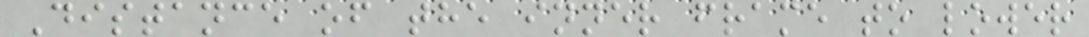Distance of the inner frame to lower
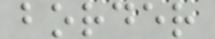border
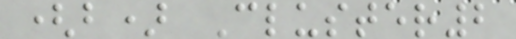(b) Cluster2
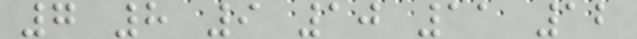7 8 9 10 11 12
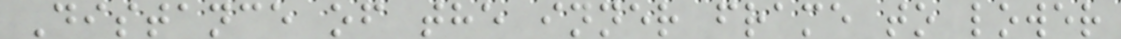Distance of the inner frame to lower
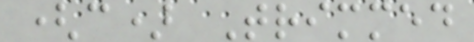(c) Trimmed
